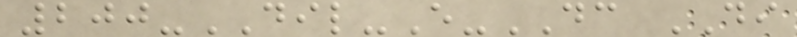200-DIL-E-DC DI
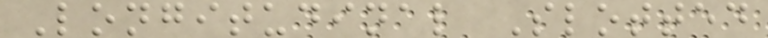Longitudinal Slotted
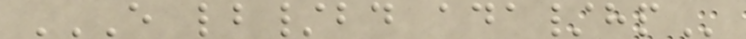E LB/BD ADA/HP
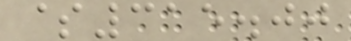$315.00
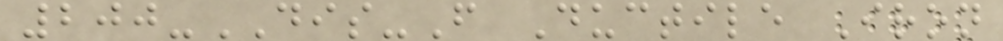200-DIS-F Ductile Iron
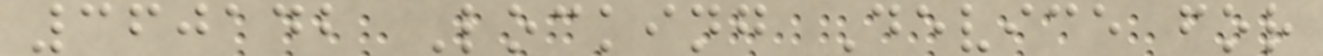360142 Locking Device for
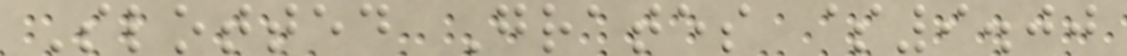Slotted Grates $9.00
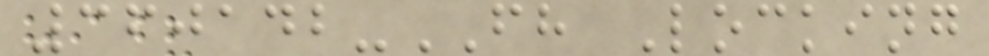360142-FH Locking
